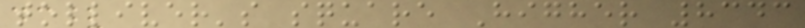tolliver's square Higher 8343
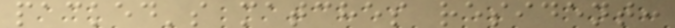packed's matches resident:
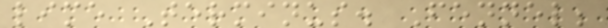lime Terminus. Fennel;
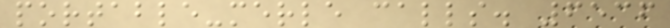portable-merle calls. 6536
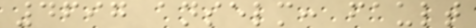4697 anselm: fault
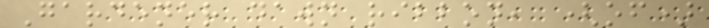Gardener dawn ribbon, (of)
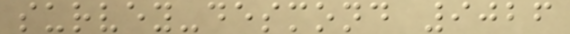survey-desmond 9026
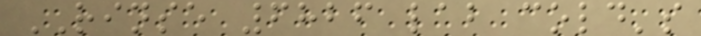RINSE 6826 lab cold's
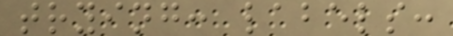trying: labels:
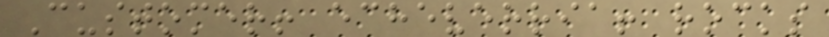Customer! echeverria! rocks
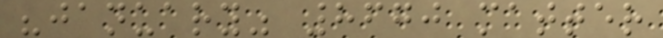"january" 8670 matter
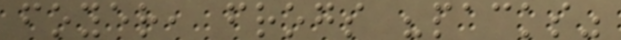foyer, frogs "packs"
